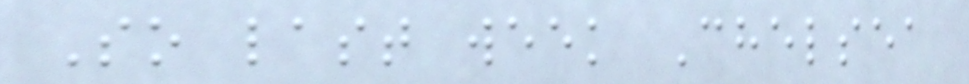So last week Chelsea
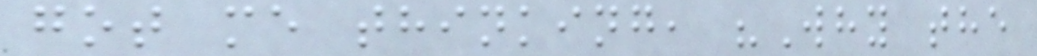got me thinking, "Why the
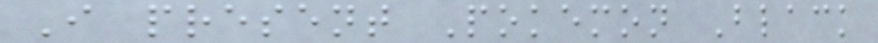I present Pokemon Black
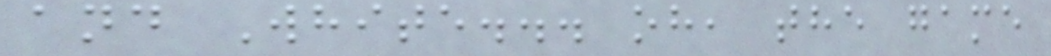and White... oh, the game
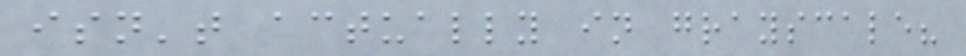isn't actually in grayscale?
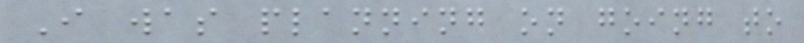I was planning on going to
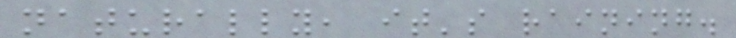naturally, it's raining.
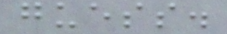guess.
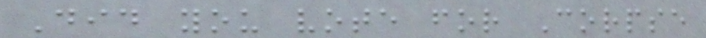Did you vote for Corpse
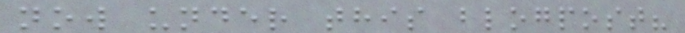now under this blogpost?
